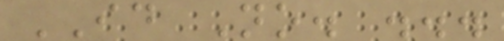ID No. ...
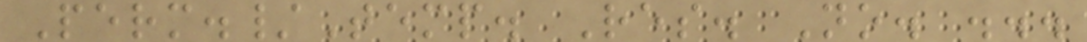Perm./Temp. Res. No. ...
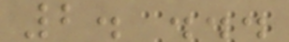2. ...
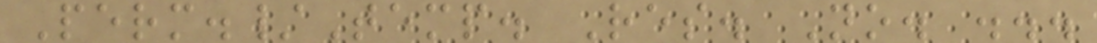Perm./Temp. Res. No. ...
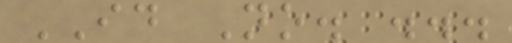ID No. ...
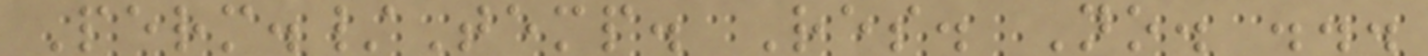Perm./Temp. Res. No. ...
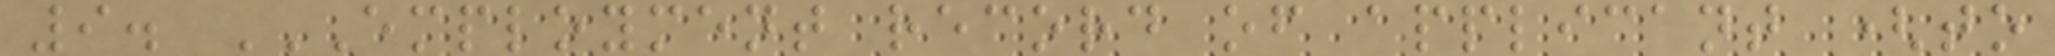9. EMPLOYMENT RECORD OF APPLICANT (TO
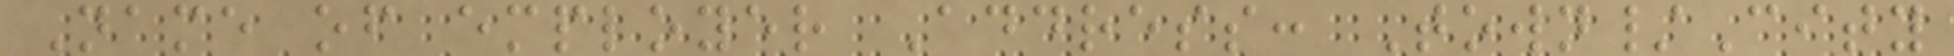Name of employer Address: Town/City
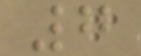7
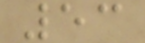53
